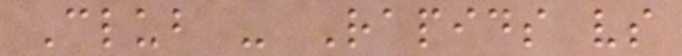Club - Rapids vs
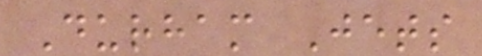Durham Jets
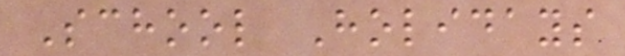School Holidays
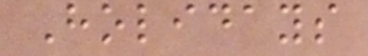Holidays
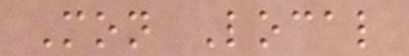Mon Local
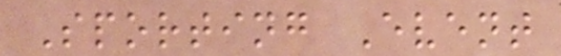Sporting Event
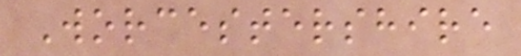Worcestershire
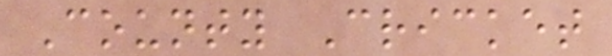County Cricket
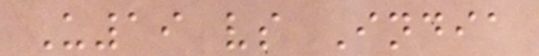U19 vs India
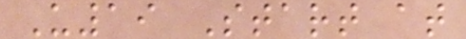U19 Start at
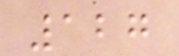127
